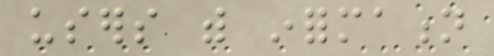users with information
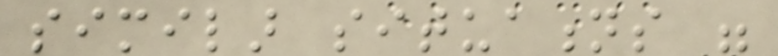similar situations were
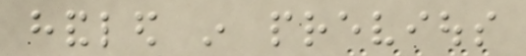handled in previous
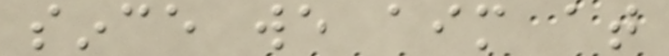since we aim at
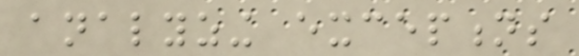analyzing exceptions
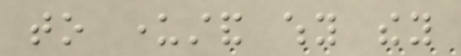to understand why they
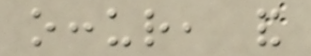occur, and
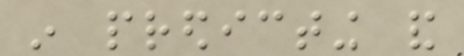in predicting and
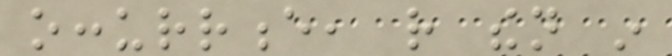occurrence, rather then in
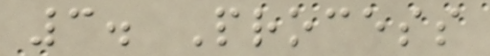3. Process
